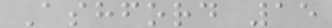Ashford 15
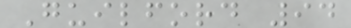Guilford 94
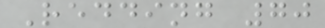Redding 70
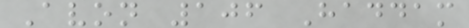Avon 106 Haddam
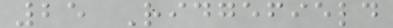25 Ridgefield
